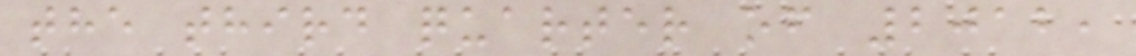the third quarter of 2012,
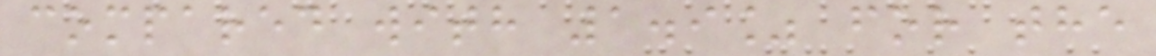compared with 1.9% for the
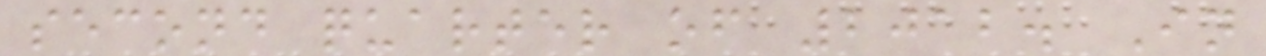second quarter of 2012. In
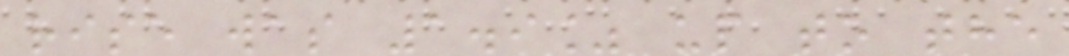rise was 1.9% up to the
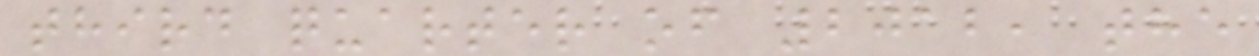third quarter of 2012, the
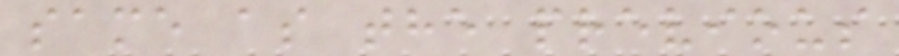same as the previous
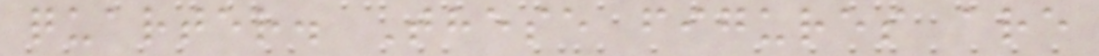quarter. These figures are
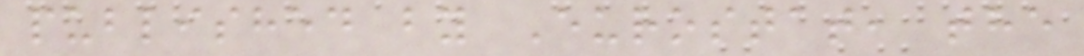published by Eurostat, the
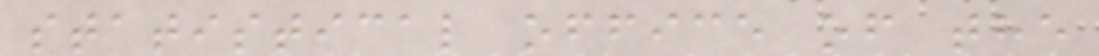statistical office of the
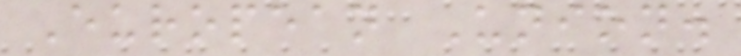European Union.
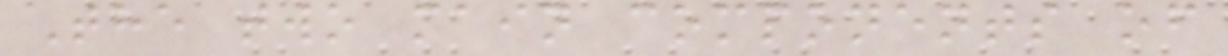The two main components of
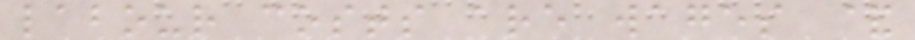labour costs are wages &
